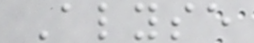Alyse
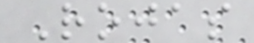Rojas
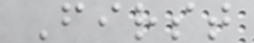First
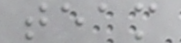team
